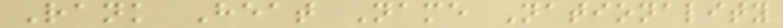Rank Heat Name Nationality
